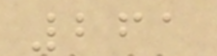261
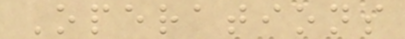Operations
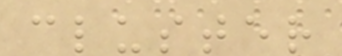cluster
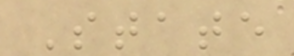State
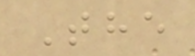The
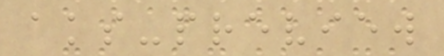aks-preview
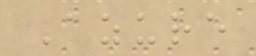Azure
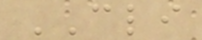CLI
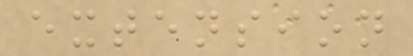extension
